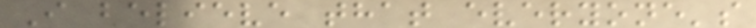I believe that everyone's
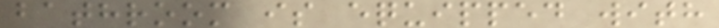bathroom is equipped with
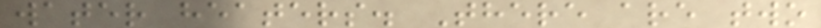water heaters. There are two
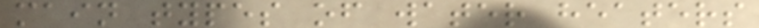main types of water heaters
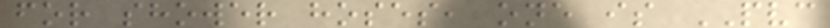for shower hoses, one is PVC
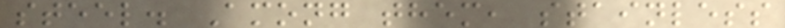steel. Among them, stainless
